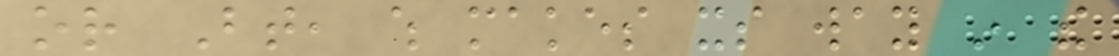or Bt, which makes its way in the
